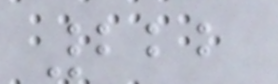222
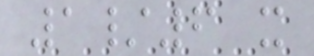1/6 x
